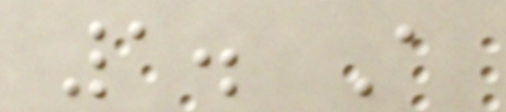1. A
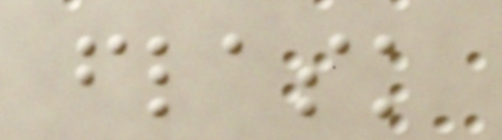flask
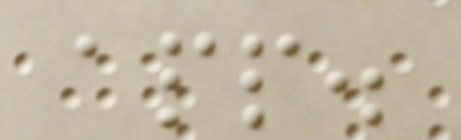app.
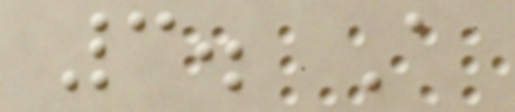3. A
